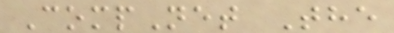CompNet The
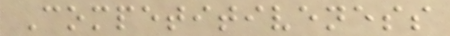Competitiveness
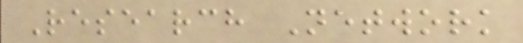Research Network
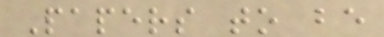Papers to be
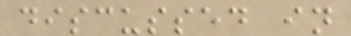discussed in
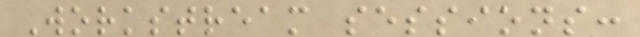Workstream sessions:
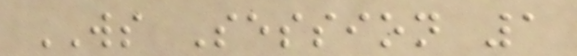WS Session 1
